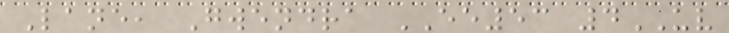Lane, Gwendra EE53 4UV
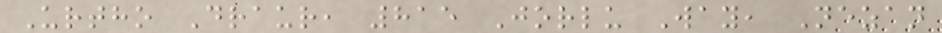Urtho Draur, 815 Jorlu Way, Nezan
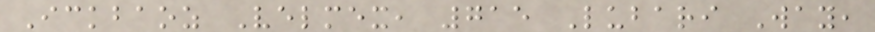Ickbaoz Velmex, 715 Lubari Way,
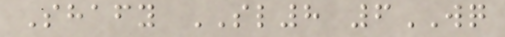Shafy SL8 6WQ
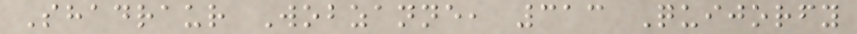Shadraur Wobzanne, 313 Quijorfy
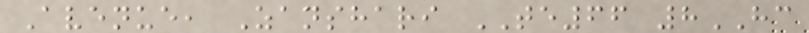Avenue, Zanshari TE66 8HC
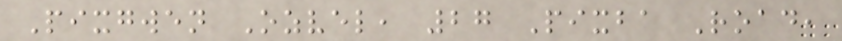Pixgwen Ozvel, 27 Pixba Road,
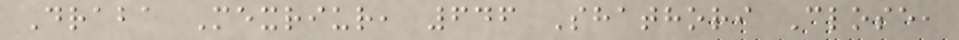Draba Mexriur, 646 Shathori Close,
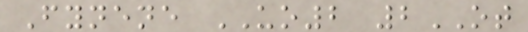Fynene UO2 2OT
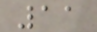11
